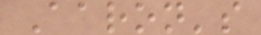Aaron's
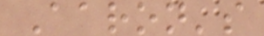Aaron's
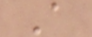A
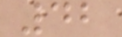42
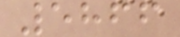5866
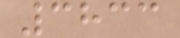3833
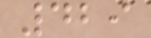429
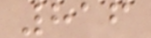816
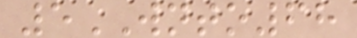5WNTO68
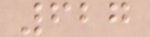627
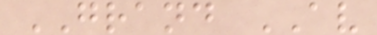GRAND AV
